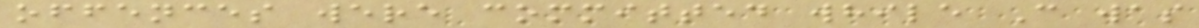offences were committed while C was
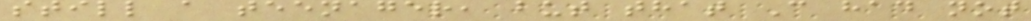still a teenager, but that C had not
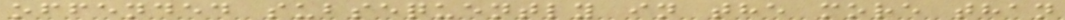offended subsequently in the more than
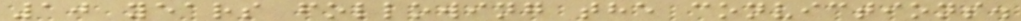10 years following the convictions.
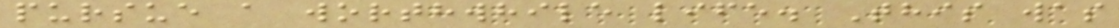pursue a worthwhile life. This was
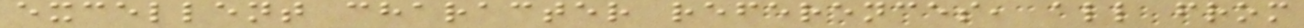excellent character references, all from
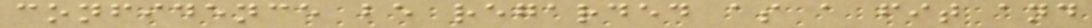confidence be regarded as a fit and
